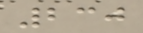230
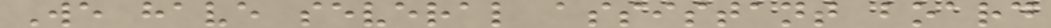We have several assistant board
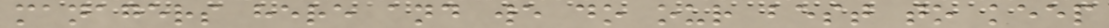managers here and we do our best to keep
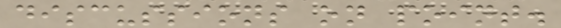discussions on point.
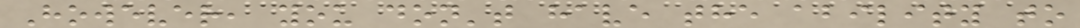However, you don't have the ability to
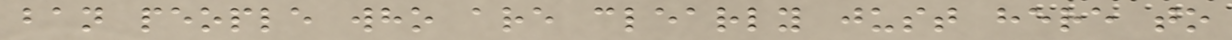ban people who are clearly just here to
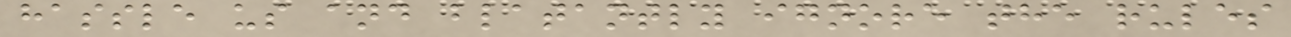hassle us and blatantly ignore the rules
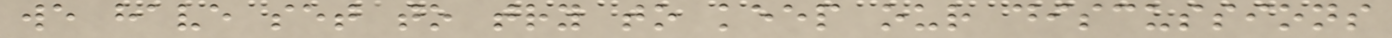we have set to try to keep our discussions
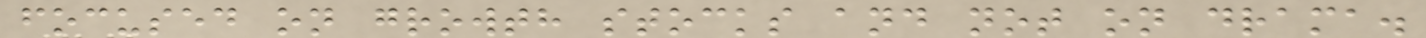focused on growth stocks and not on drama.
